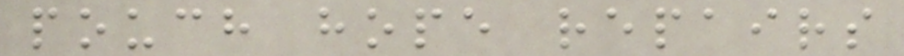pouch hope repairs
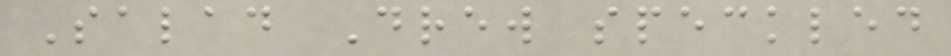Salad Drew speckled
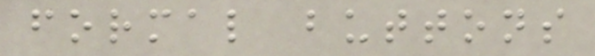formal buttons
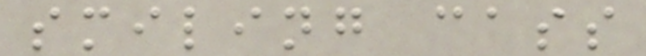smiling cass
